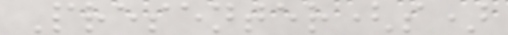Presenter(s)
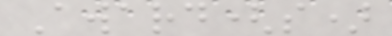Award(s)
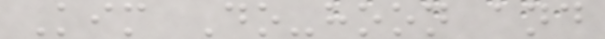Kim Do-hoon and
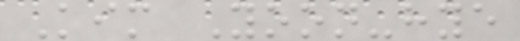Kim Yoon-hye
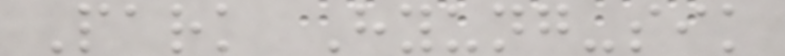Park Hyung-sik
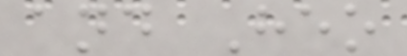and Heo
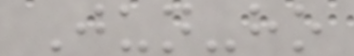Jun-ho
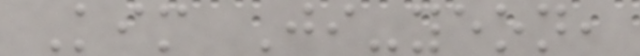Kim Ji-yeon,
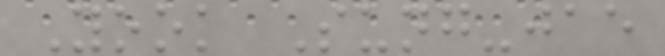Yook Sung-jae
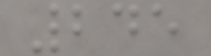245
